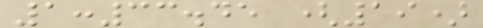1:33.45 (19)
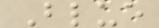Blue
